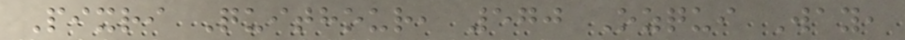Pixri Quithour, 570 Ozqui Way,
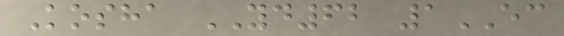Kosha YD62 1EC
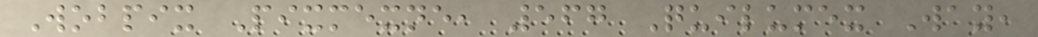Wobpix Pixmexne, 567 Quilumex Way,
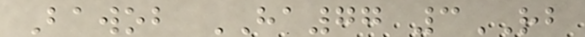Bawob HA77 3RB
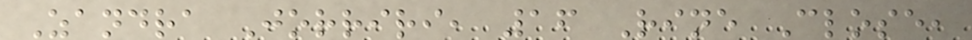Zandra Jorriri, 16 Rine Close,
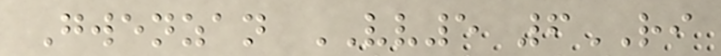Gwenzan VV5 6RI
